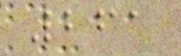261
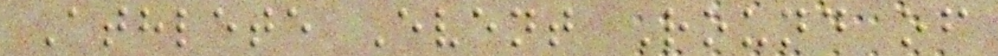Athlete Event Round of
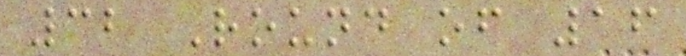32 Round of 16
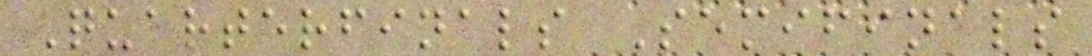Quarterfinals Semifinals
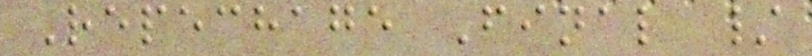Repechage Final /
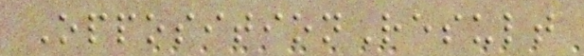OppositionResult
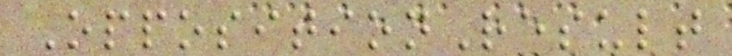OppositionResult
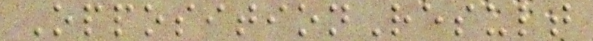OppositionResult
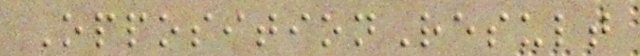OppositionResult
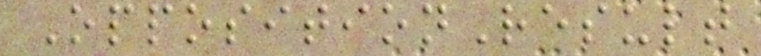OppositionResult
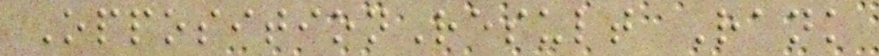OppositionResult Rank
